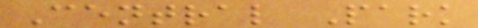Central Park
